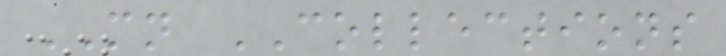MN COLLECTIONS
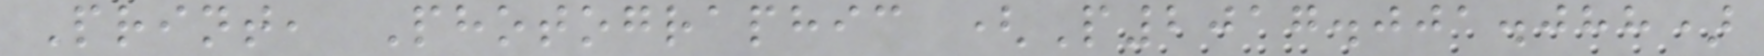Print, Photographic (P2017.001.088)
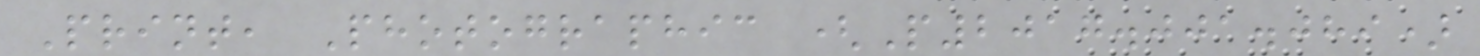Print, Photographic (P2017.001.089)
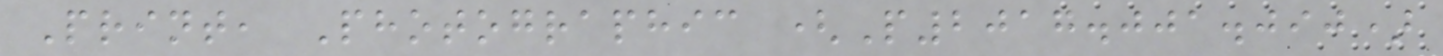Print, Photographic (P2017.001.090)
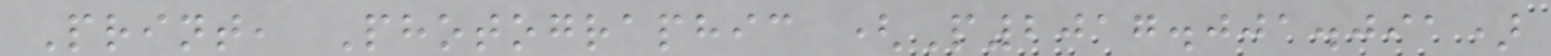Print, Photographic (P2017.001.091)
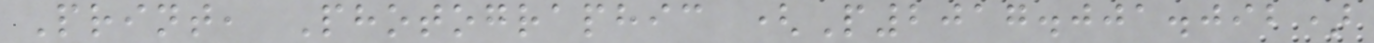Print, Photographic (P2017.001.092)
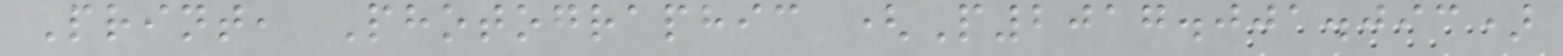Print, Photographic (P2017.001.093)
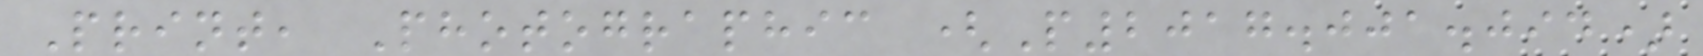Print, Photographic (P2017.001.094)
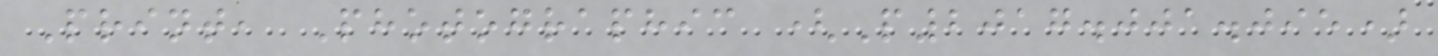Print, Photographic (P2017.001.095)
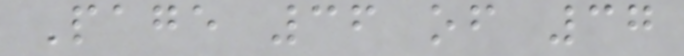Page 36 of 37
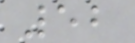52
